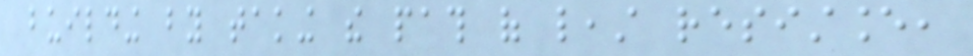building by taking the path of least resistance,
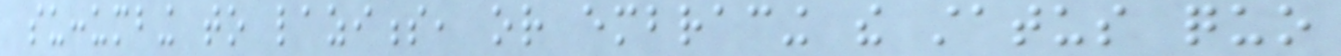succumbing to laziness, or embracing the status quo
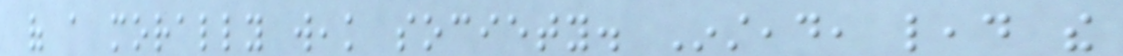of a morally weak society. Instead, lead the
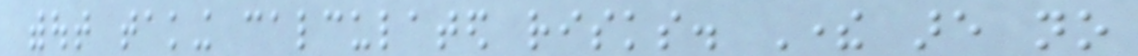without taking calculated risks. There are no
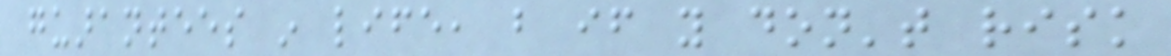guarantees in life, but if you don't risk
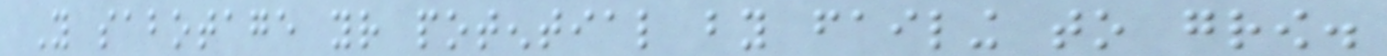You sabotage your potential by failing to grow.
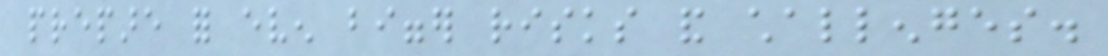prepare for even bigger risks and challenges.
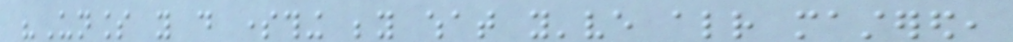"Unless you do something beyond what you've already mastered,
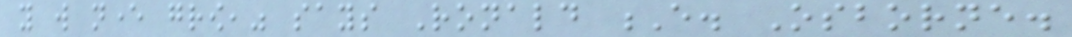you will never grow," says Ronald E. Osborne.
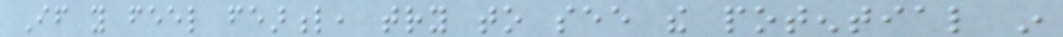If you feel fearful, try to see the potential in
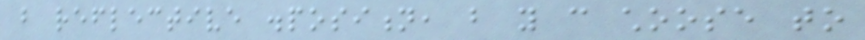but reflective disposition, but you can choose to
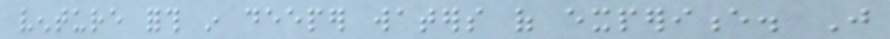venture forth in deeper waters of experience. Just
